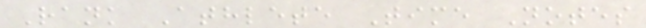Rank Athlete Time Notes
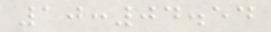10:04.54
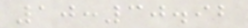10:30.92
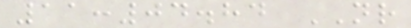11:04.84 NR
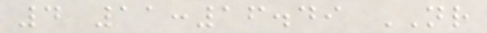4 11:16.49 NR
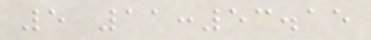5 11:53.15
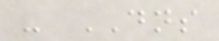- DNS
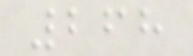268
